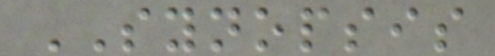SYNOPSIS
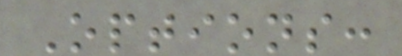Options:
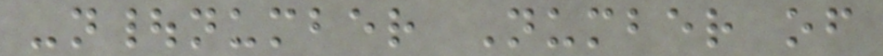-n|number Number of
